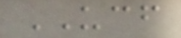UCF
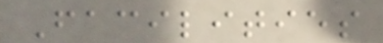Facilities
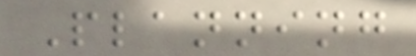Planning
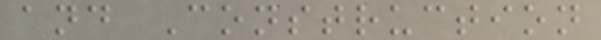and Construction
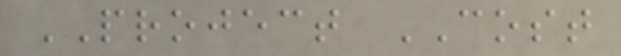PROJECT COST
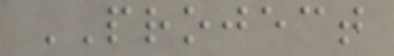PROJECT
